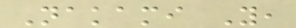Nakami Y,
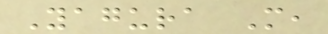Yagura M,
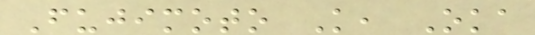Fujimoto K, Oka
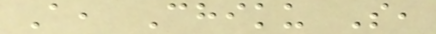A, Chiku S,
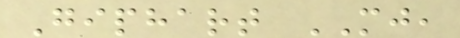Giphart MJ,
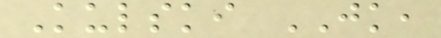Kulski JK,
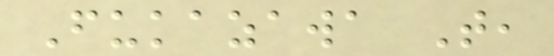Fukazawa T,
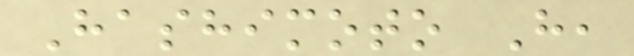Hashimoto H,
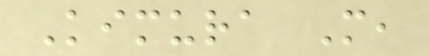Kimura M,
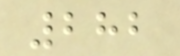282
